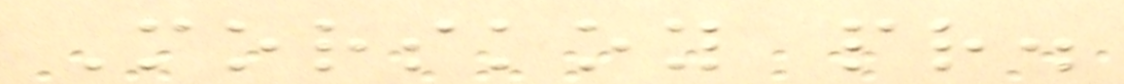Morskoy pr.
